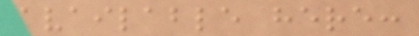available here:
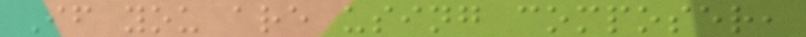If you are using composer,
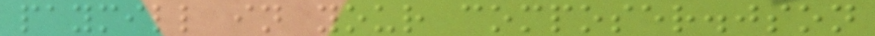paymill in your composer.json
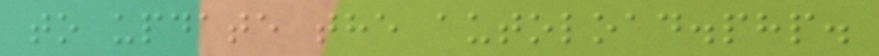to update the autoload.php.
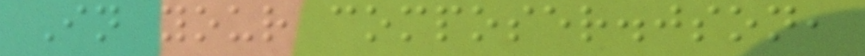In your composer.json,
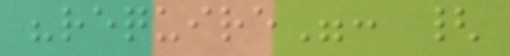"require": {
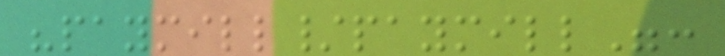"paymill/paymill":
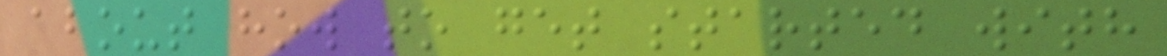about how to get started with
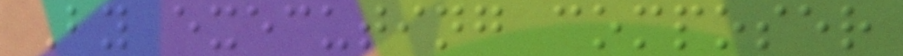By executing composer
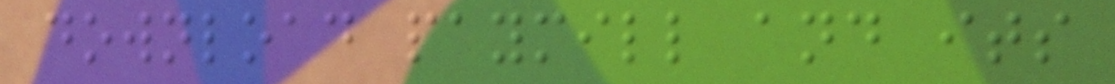download paymill and its
